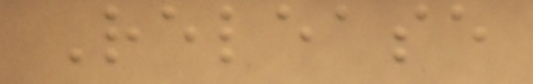Release
